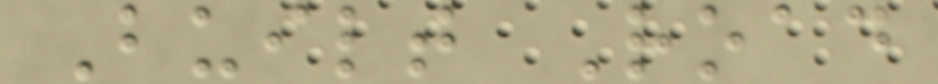Built Road
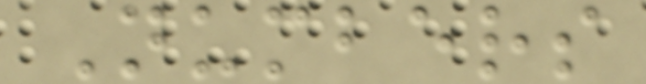Numbers
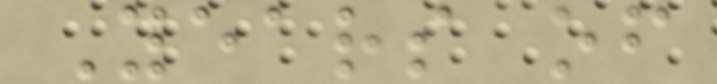Years of
